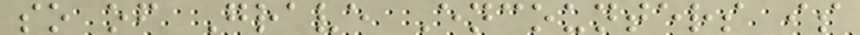so of Grave Encounters is
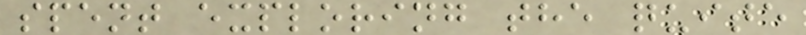spent exploring the quite
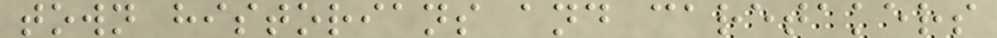town historians and caretakers
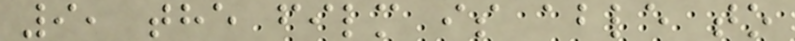9, the film is able to
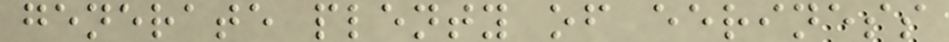generate plenty of eeriness
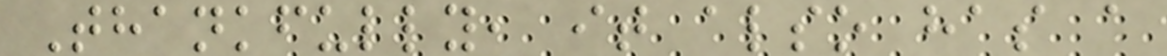Thankfully, it also has a
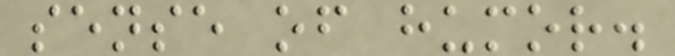sense of humor.
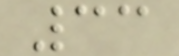33
